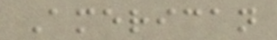American
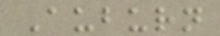Auburn
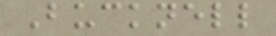Bucknell
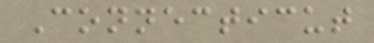Connecticut
